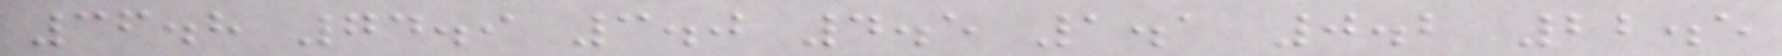36.8 74.9 3.0 4.5 1.1 0.2 22.5
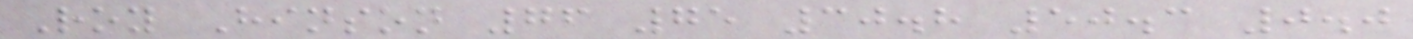Roy Hinson 76 75 30.8 50.3 0.0
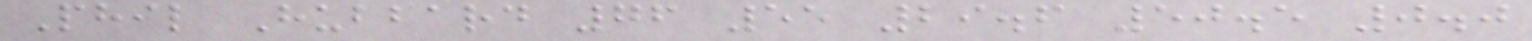Phil Hubbard 76 55 29.6 50.5 0.0
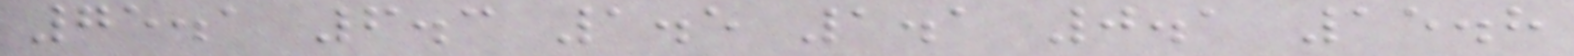75.1 6.3 1.5 1.1 0.1 15.8
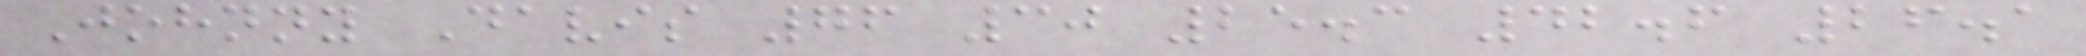Johnny Davis 76 30 25.3 42.6 26.1
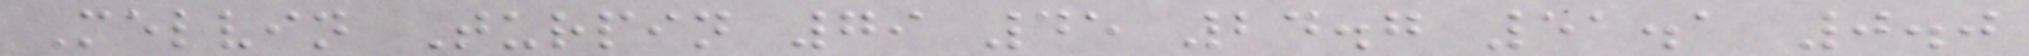Melvin Turpin 79 45 24.7 51.1 0.0
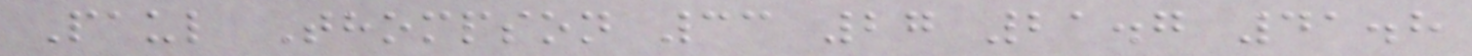Paul Thompson 33 27 21.7 41.8
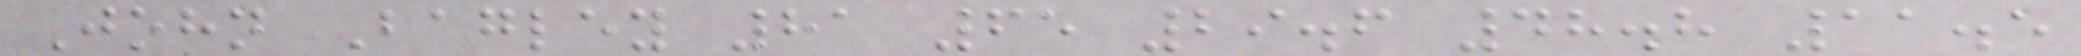John Bagley 81 65 29.6 48.8 11.5
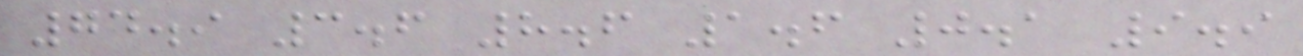74.9 3.6 8.6 1.6 0.1 9.9
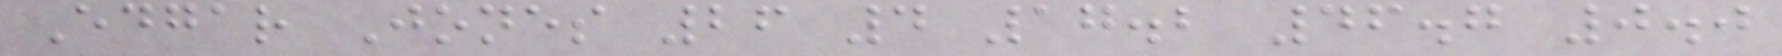Edgar Jones 26 4 17.2 46.7 0.0
